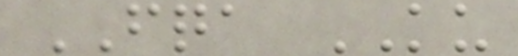FQA KU
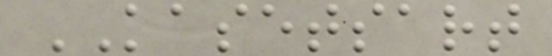KASETSART
